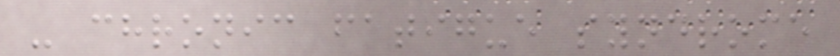- chronic fatigue syndrome
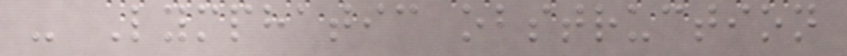- Lymphatic obstruction
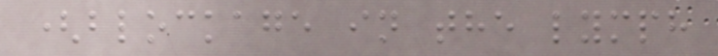(blockage in the lymph
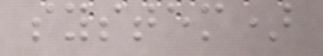system)
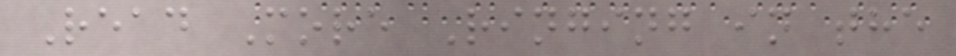Read More Ringing in the
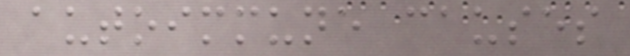autoimmune causes
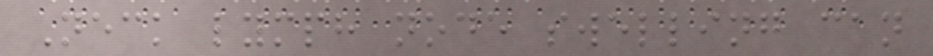Neck lymph node swelling can
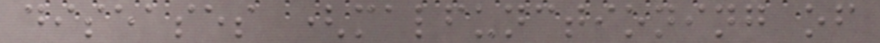diseases (malfunctioning of
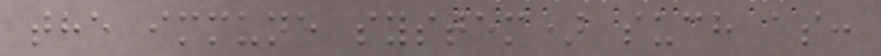the immune system) such as:
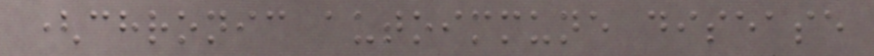(chronic autoimmune disease
